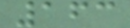163
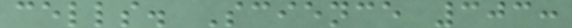cells. Science 303:
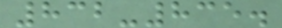832-835.
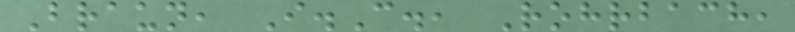Braun, I.C., Rohrbach,
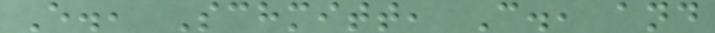E., Schmitt, C., and
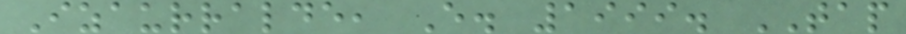Izaurralde, E. 1999. TAP
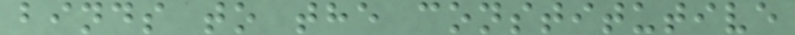binds to the constitutive
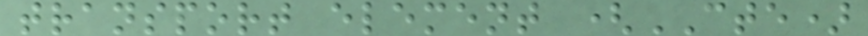transport element (CTE)
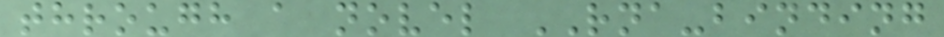through a novel RNA-binding
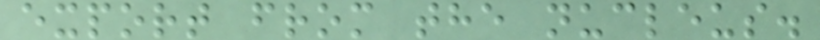export from the nucleus.
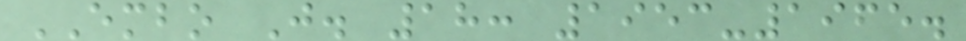EMBO J. 18: 1953-1965.
